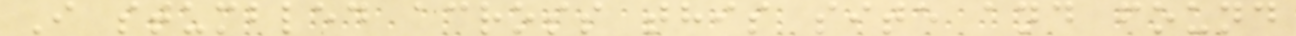I stumbled across this site and found
